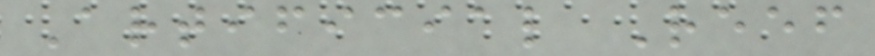Artificial Reef
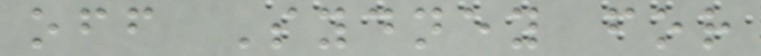off Sydney for
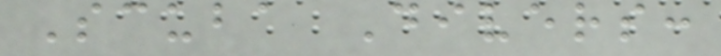Scuba Divers:
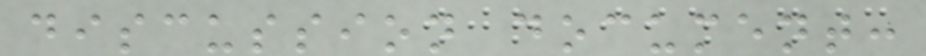discussion document:
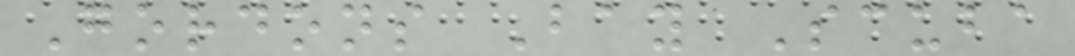Gordons Bay Scuba
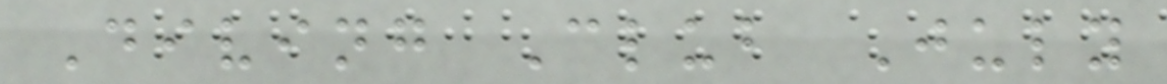Diving Club July
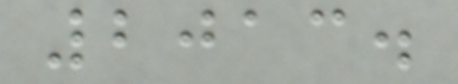2013.
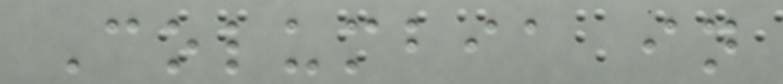Columbia in
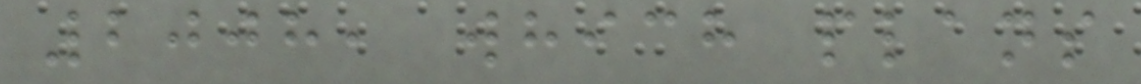2008, which plans
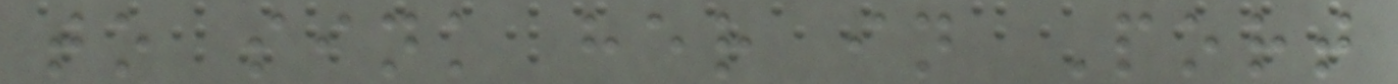to sink her in Port
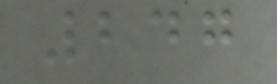247
